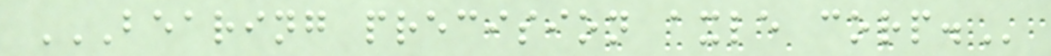BEARING PRECISION AXLE CORP.
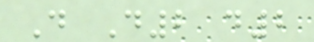D D2 d2
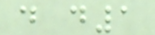d d1
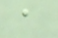a
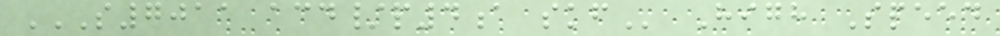S7011 ACD/P4A SKF High Speed
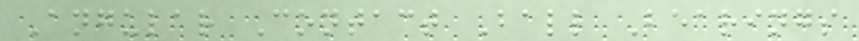Angular Contact Ball Bearings
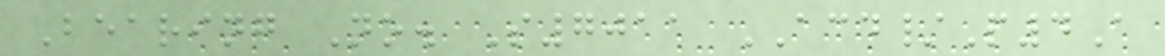Bearing No. S7011 ACD/P4A
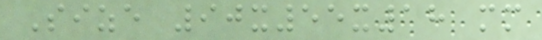Size 90x55x18 mm
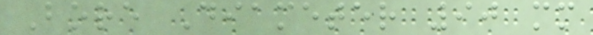Bore Diameter 90 mm
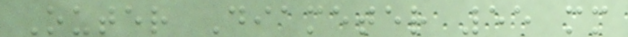Outer Diameter 55 mm
